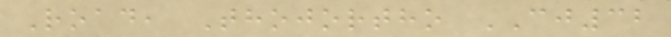Road, Thojortho CJ32
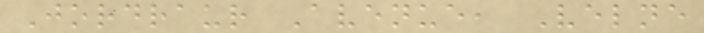Jordraur Avenue, Velne
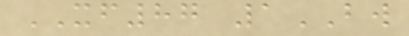XF87 1BW
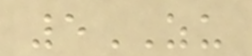5ZU
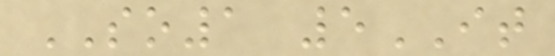SO1 5IT
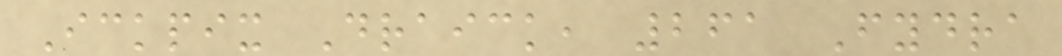Ickpix Draick, 261 Fydra
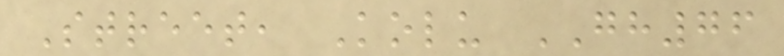Street, Kolu GH76
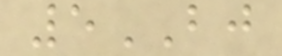5BJ
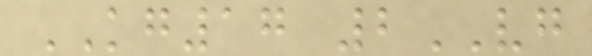KG17 2VG
